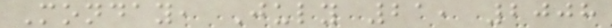Monday, July 21, 2008
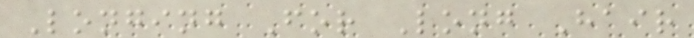Longing For Long Hair
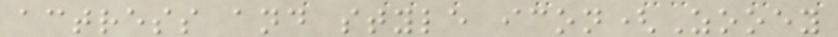actress and style icon(Zooey
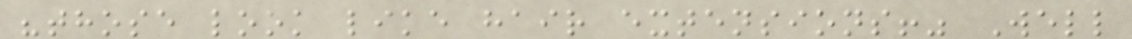"those look like hair extensions!" Well
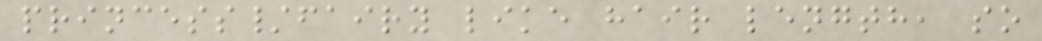princess/fairy like hair length, so
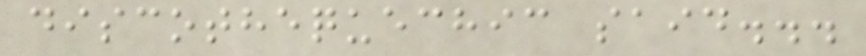discothequechic said...
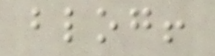blog!
